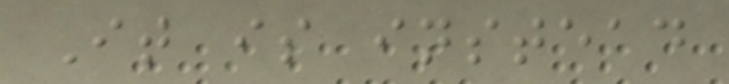It is instead
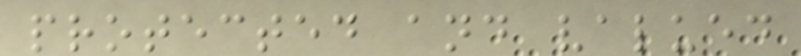protected and valued
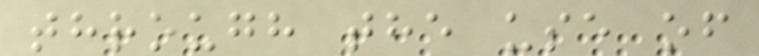through the use of
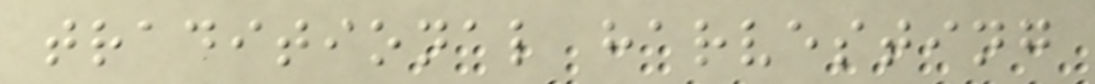traditional harvesting
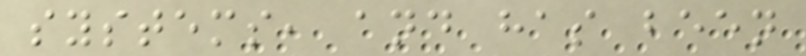systems, and has been
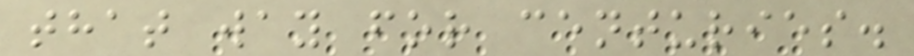that way for centuries.
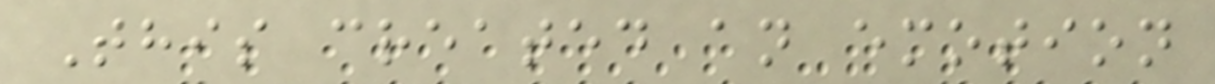This created an emotion
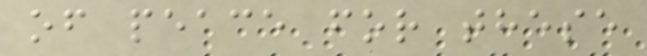of peace for these
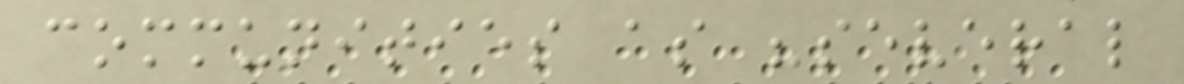communities as "several
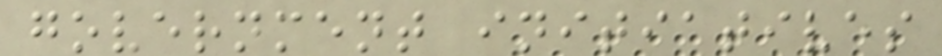government initiatives
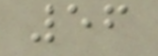56
